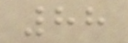88
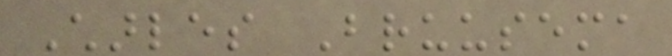Charles Bruusema
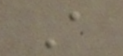A
